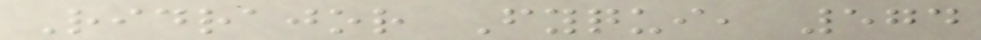Ridrajor Fyqui, 574
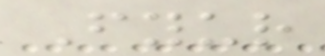Fyur
